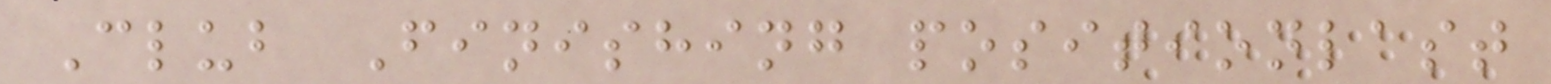Club Finishing positionlast
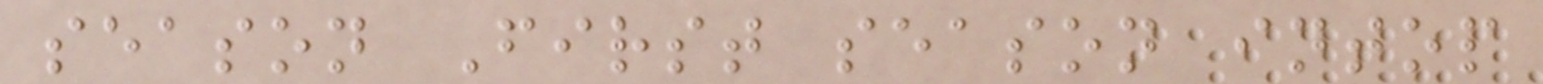season First season intop
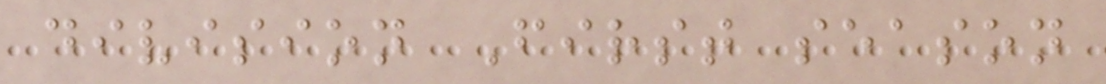division First season
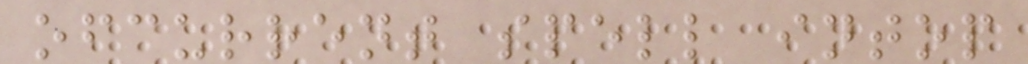ofcurrent spell intop
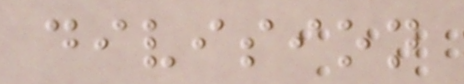division
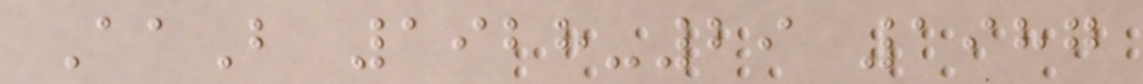AaB 1928-29 1987
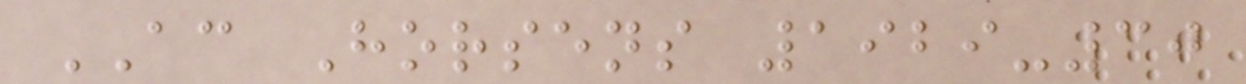AC Horsens 1929-30
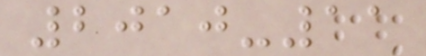2010-11
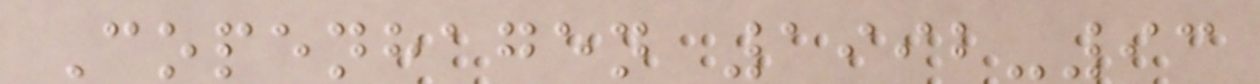Copenhagen 1992-93
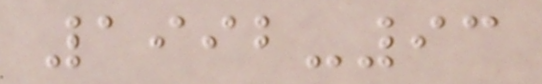1992-93
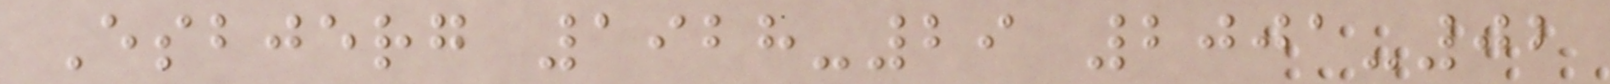Esbjerg 1928-29 2001-02
